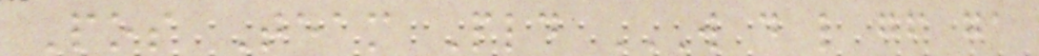Pos Team Pld W D L GF GA
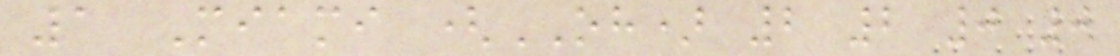1 Miami (OH) 2 2 0 0
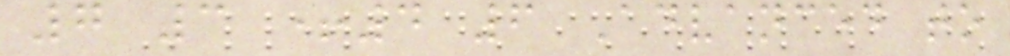7 3 +4 6 Advanced to
